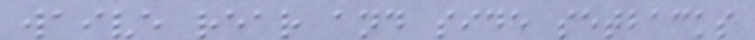waive rear and side setbacks
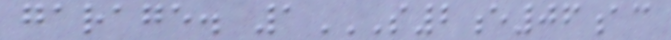garage. 1S2E06AC
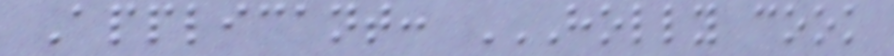Applicant: HOLLY COOK
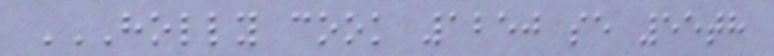HOLLY COOK 1250 SE 55TH
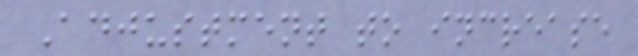Adjustment to increase
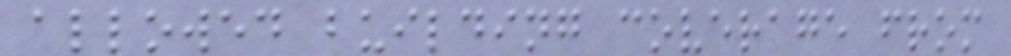allowed building coverage from
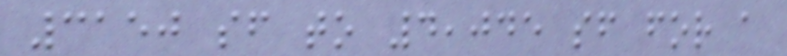3150 sf to 4,045 sf for a
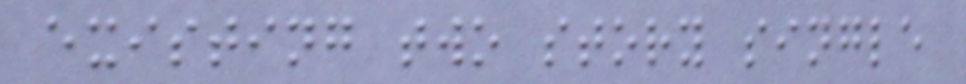existing two story single
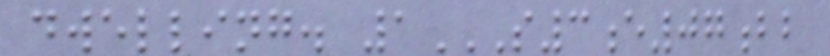dwelling. 1S3E07BB
